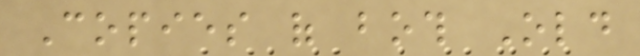Copies of both Old
